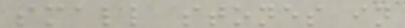small stones in
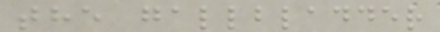the gallbladder
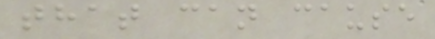that can cause
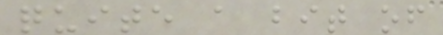quite a bit of
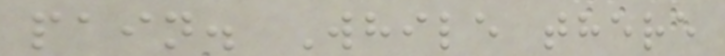pain. While there
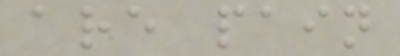are pain
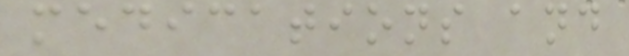medications and
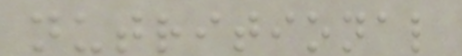nutritional
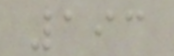193
